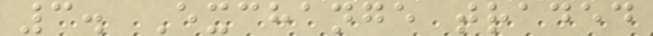3. Exchange traded
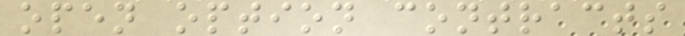open option contracts
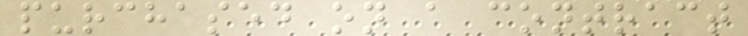purchased on a contract
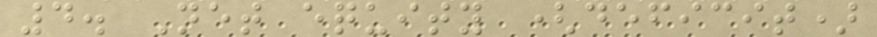4. Net equity (deficit)
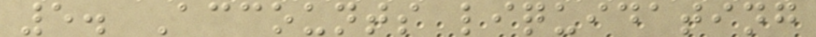5. Accounts liquidating
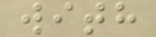with
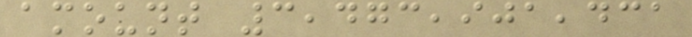amount 3,473,901,431
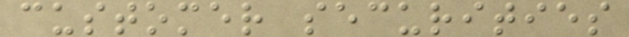customer securities
